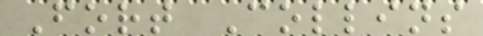Fort Collins
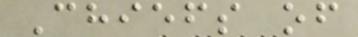Chiefs of
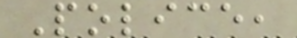Police,
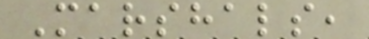Marshals,
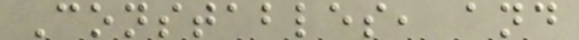Constables, and
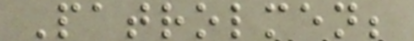Patrolmen;
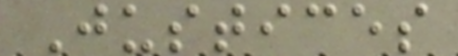Justices
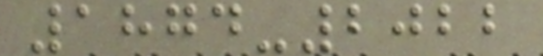1874-2022
